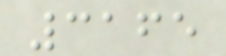3165
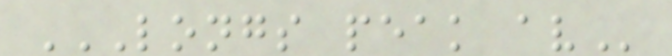LONGS PEAK AV
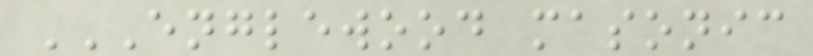ENGLEWOOD MASONIC
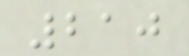210
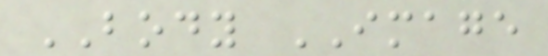BODY IMAGE
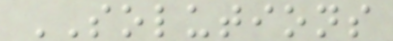SOLUTIONS
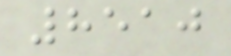8510
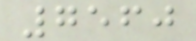7560
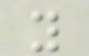y
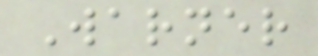Warner
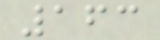163
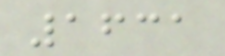1631
